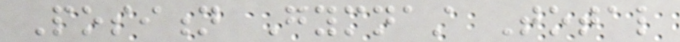Position Gymnast Total
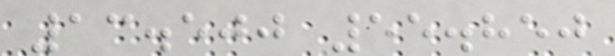13.500 55.850
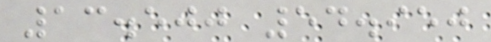13.500 54.950
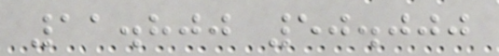11.800 50.000
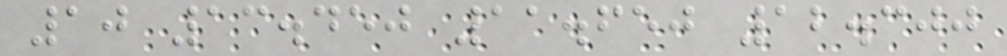10 13.450 11.650 12.300
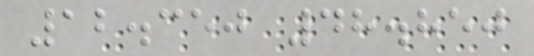12.350 48.850
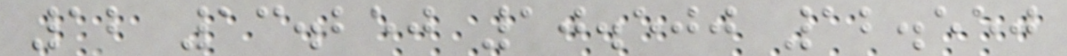12 13.250 10.500 12.550
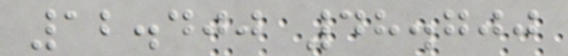12.400 48.700
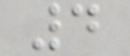4
